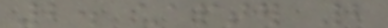2. chapter 2
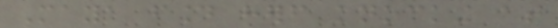Maya found herself knocking at
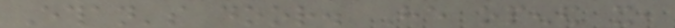Ethan's door. He opened it,
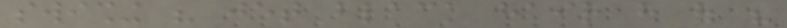swishing his jet black hair out of his
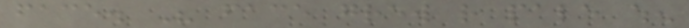face. His face grew rather pale when
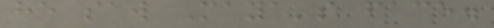he saw Maya's face.
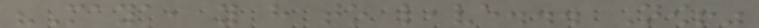"Maya, you have to leave... Now!"
